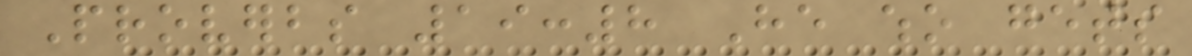Proverbs 19:8 He who gets
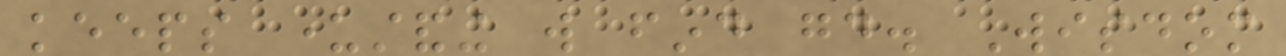keeps understanding will find good. Wisdom
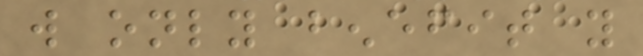will only benefit you
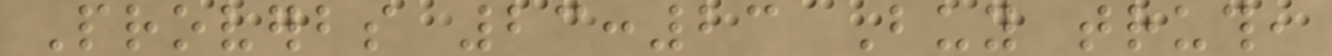Proverbs 23:23 Buy truth,
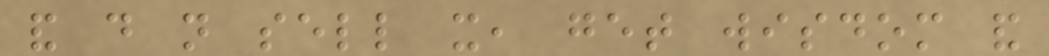and do not sell it, get wisdom and
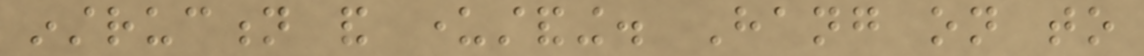instruction and understanding. Hang on to
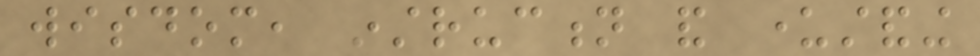wisdom, instruction and understanding
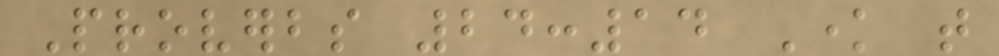Proverbs 24:14 Know that
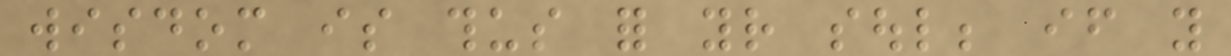wisdom is thus for your soul; if you
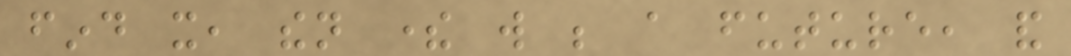find it, then there will be a future, and
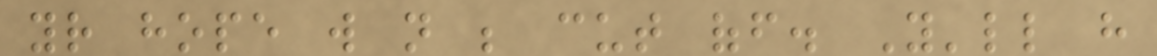your hope will not be cut off. You'll have
